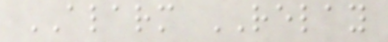ALARM RELAY
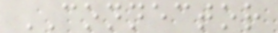CONNECTOR
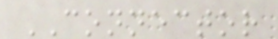CONNECTOR
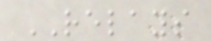RELAYS
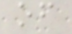of
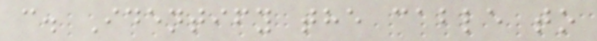c. Identify the cable to
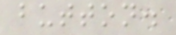button.
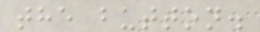the button.
